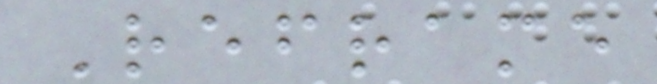Reframe
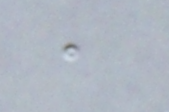,
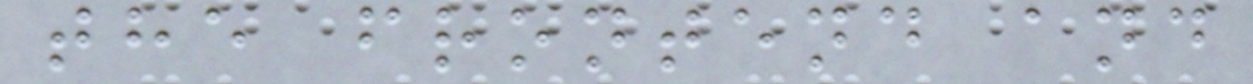the frontend and
